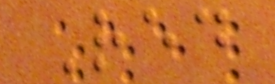Red
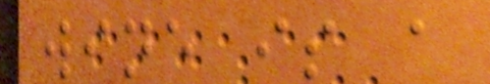wine is a
